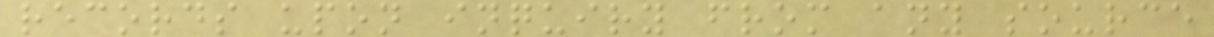records upon inquiry from any source
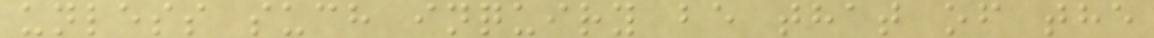unless such inquiry be that of the
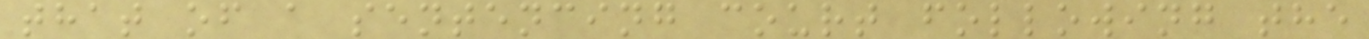that of a sentencing court following the
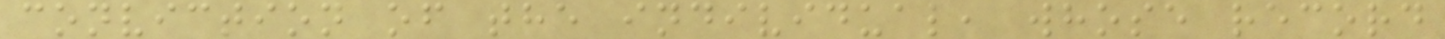conviction of the individual, whose record
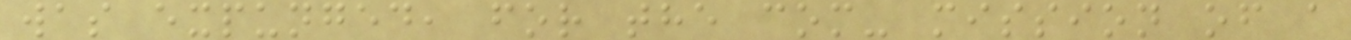was expunged, for the com- mission of a
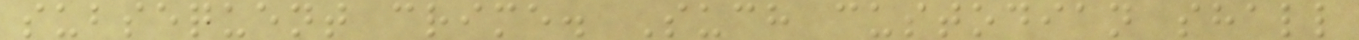subsequent crime. Such custodian shall
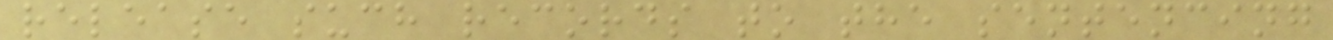release such records to the sentencing
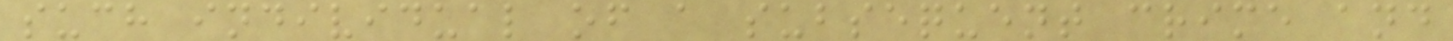such individual of a subsequent crime and
